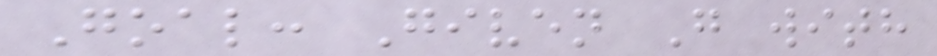Goal: Given G with
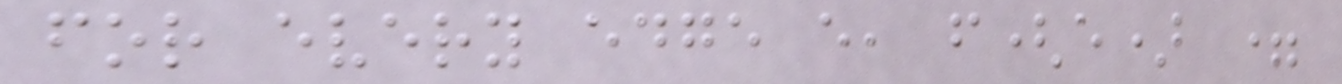for every edge e, f(e) =
